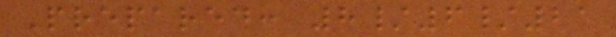Prepared: 8/6/21
